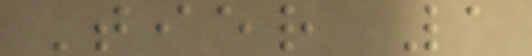Tier 1
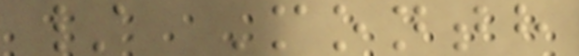/ Month
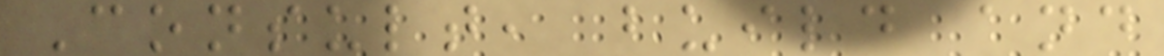Consult, build and
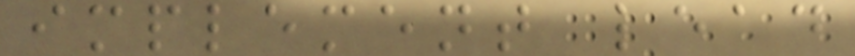implement lead
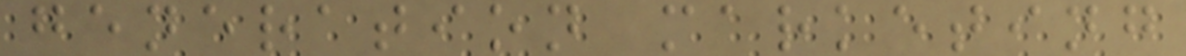generation marketing
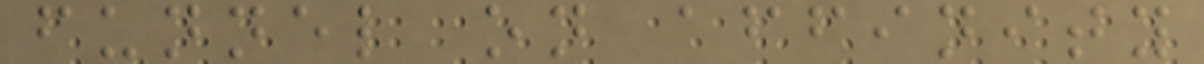funnel on affinity
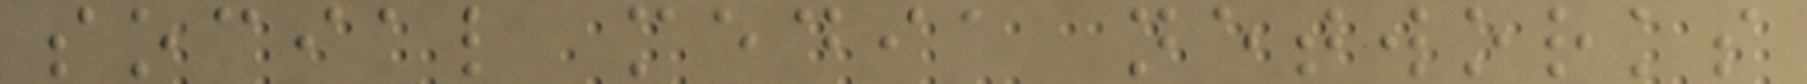social media networks
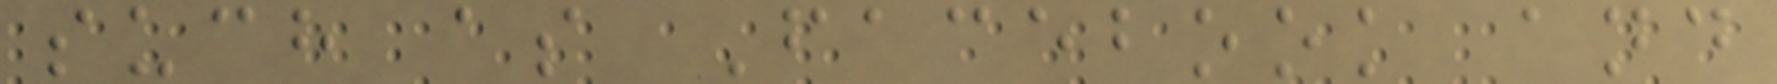such as Facebook and
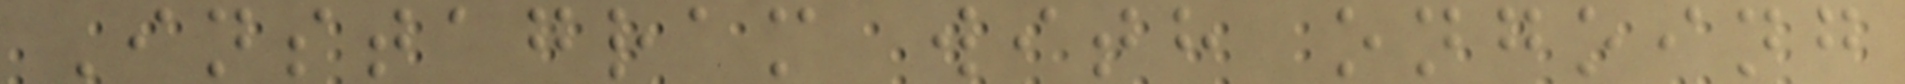Instagram with ongoing
